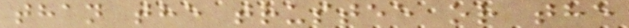than the trustee or the
